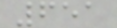651
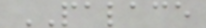PALACE
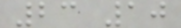23 10
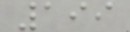199
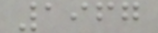1967
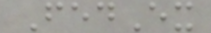FedEx
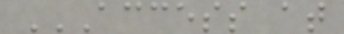ACCESS AT
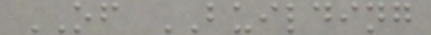OF BUILDING
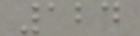124
